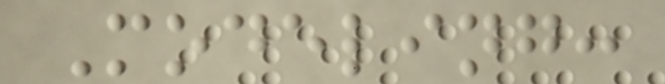Modeling:
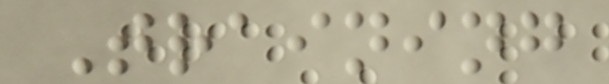Training
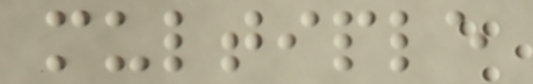multiple
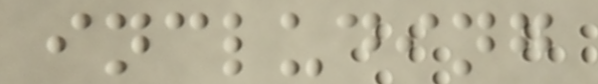including
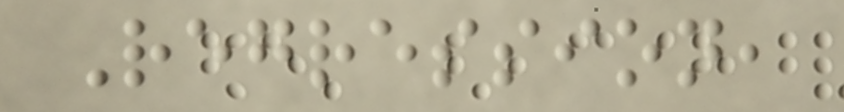Regression,
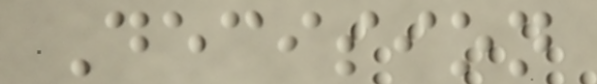Decision
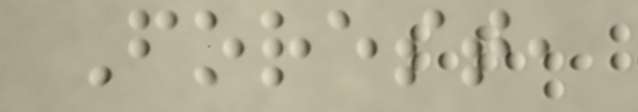Forest,
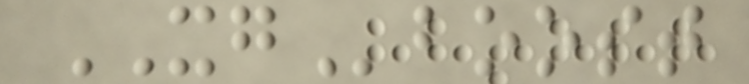XGboost
